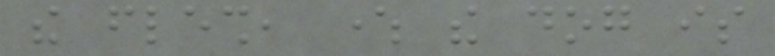the flesh, where the dog is
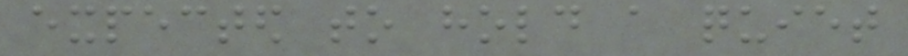expected to hold a quiet
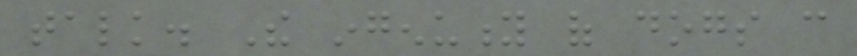talk. The ingenuity of dogs can
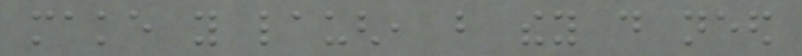make you laugh, but they do need
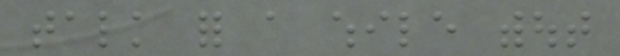talk for a while without
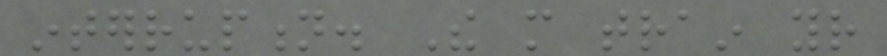interruption. The more train your
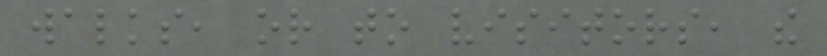walks, or to visitors, the
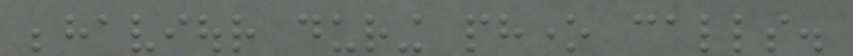behaviour during phone calls.
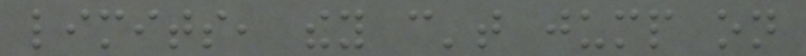limits, they can't jump on
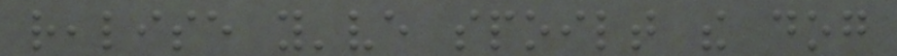realise you've spoilt the dog
